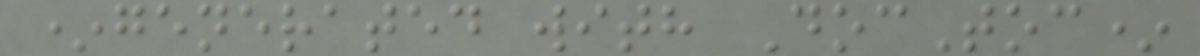*generated with DocToc*
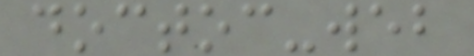doctoc-web
